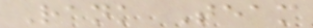Rank Team
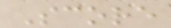Score
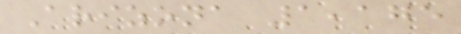Arizona 1,175
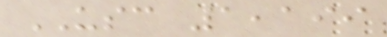USC 1,199
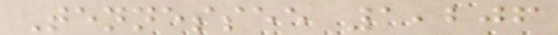Tennessee 1,206
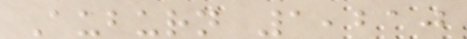Auburn 1,210
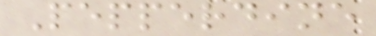Pepperdine
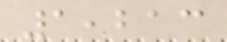1,213
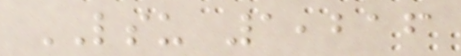LSU 1,216
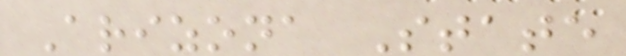Arizona State
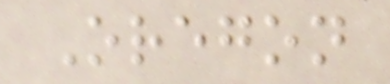Oregon
